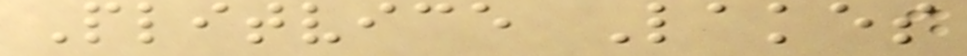Plitvice Lakes
